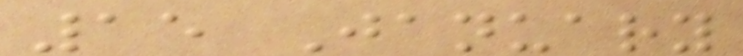15 January
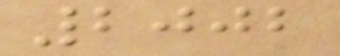2002
